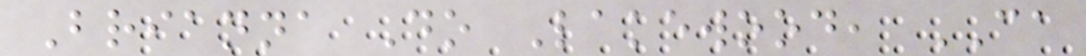Brianna Do Lakewood, CA
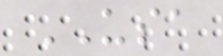USA
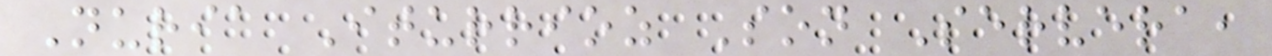Nuria Iturrioz Son Servera,
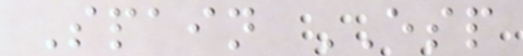Spain ESP
